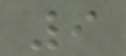9
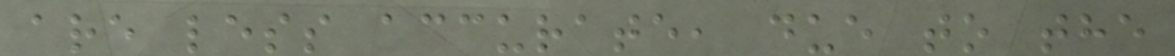are less accurate, due to the
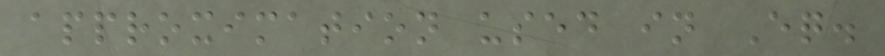approximation used in Eq.
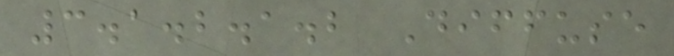3.1.2.1.2 Diffuse
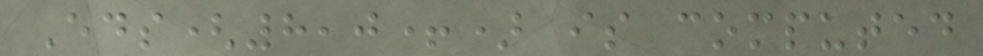Eds(8,0+) is computed
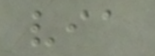via
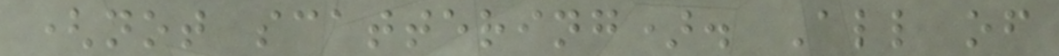(not scattering). All of
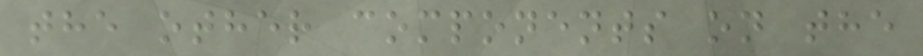the other components on the
